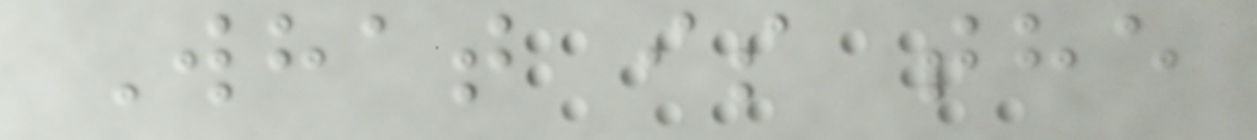What is the
